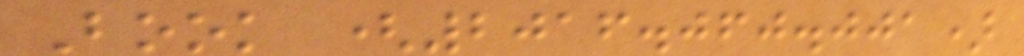Book (2016.060.001)
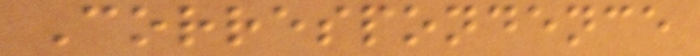Correspondence
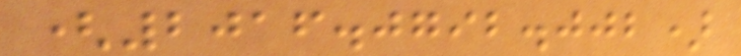(2016.0792.002)
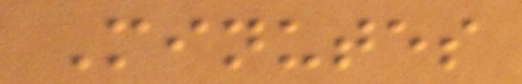Minutes
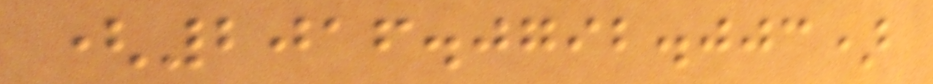(2016.0792.003)
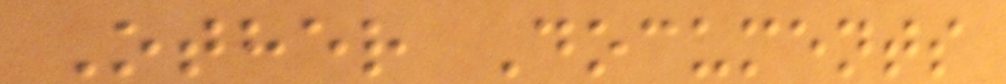Other Documents
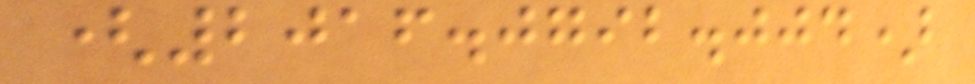(2016.0792.004)
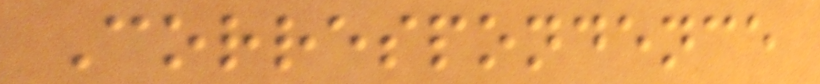Correspondence
